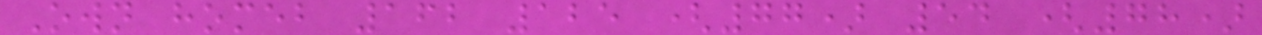Own homeb 162 125 (77) 54 (78)
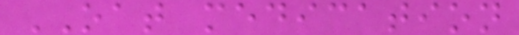OAT medication
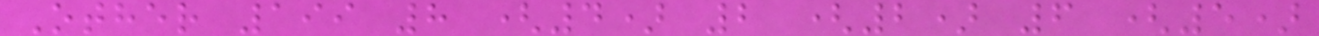Other 199 8 (4) 2 (2) 6 (5)
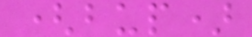(bup)
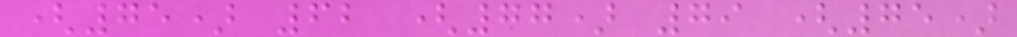(75) 62 (77) 79 (75)
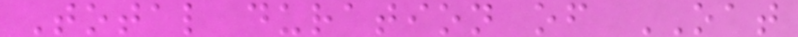Total duration of OAT
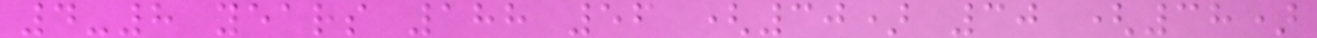4-8 years 188 56 (30) 30 (38)
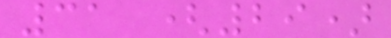31 (29)
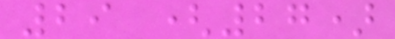29 (27)
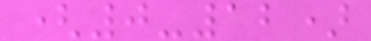(0-12)
